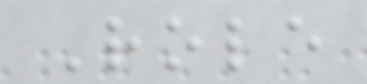Role
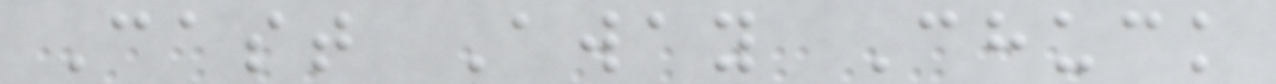Cast Away Chuck
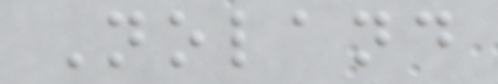Noland
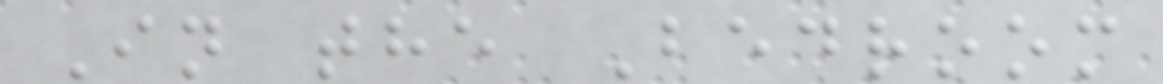In the Bedroom
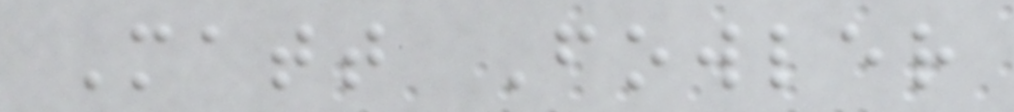Matt Fowler
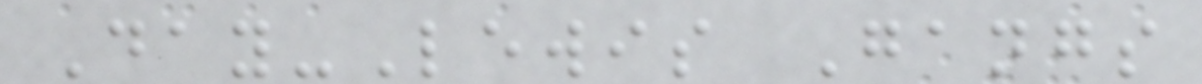Day-Lewis Gangs
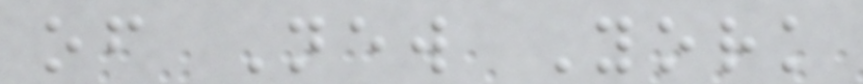of New York
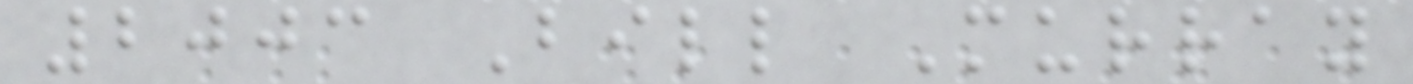2003 Bill Murray
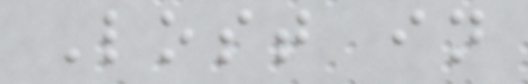Lost in
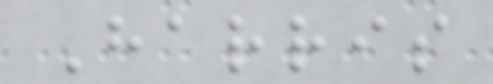Harris
